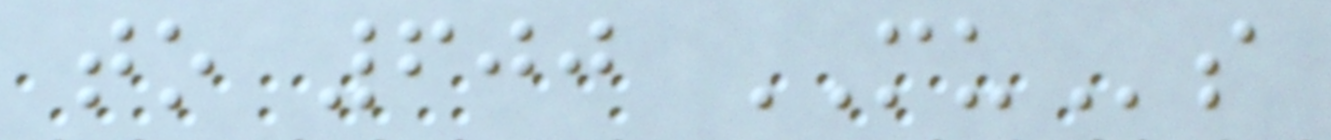to 600 MUs
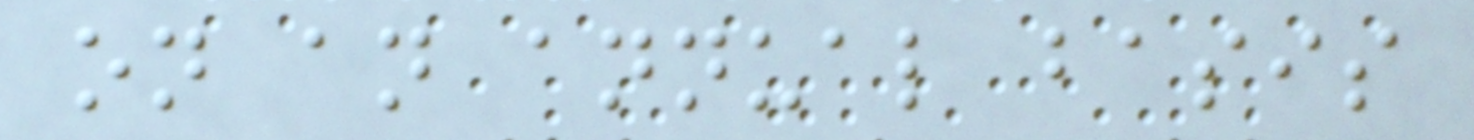on an annual basis
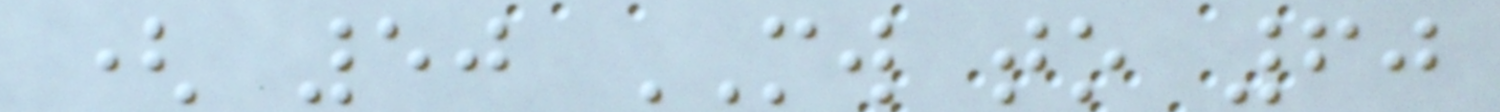( 50 MW to 60
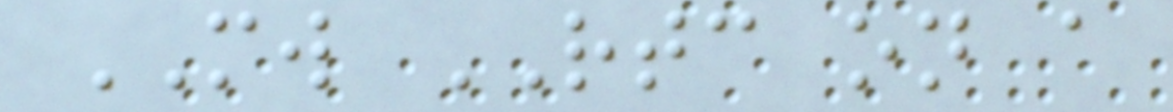MW RTC on a
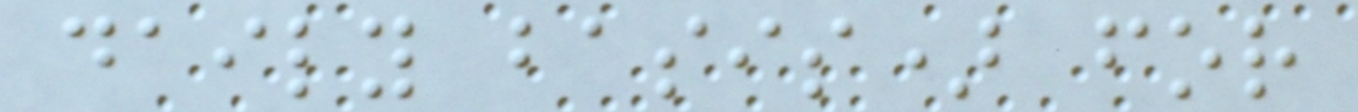daily basis) for
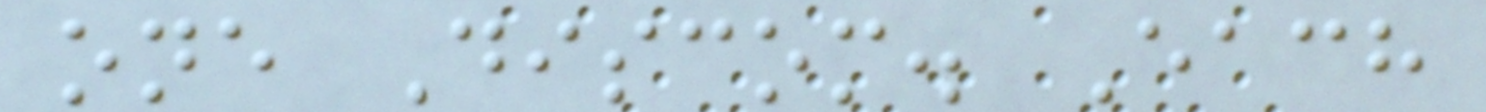one Discom. Each
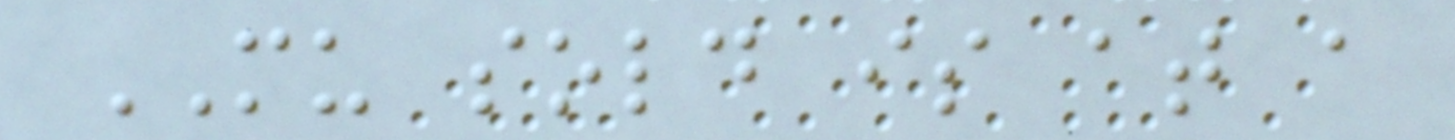MU sold is at a
